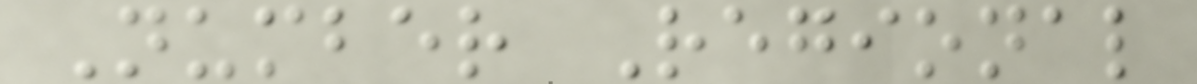Number Regional
